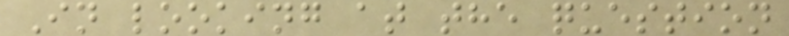In looking at the question
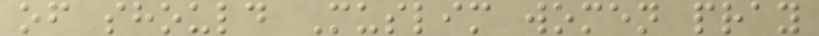of should Muslim women pray
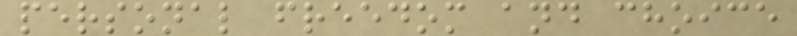personal freedom and choice
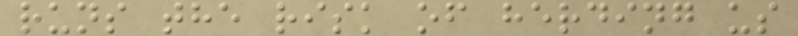runs the risk of herding us
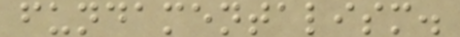fundamentalism.
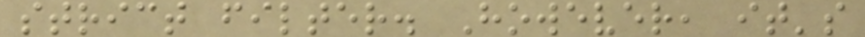strict filter. However, it's
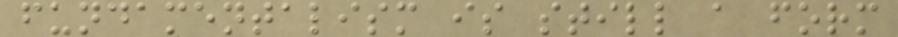fundamentalism is still a form
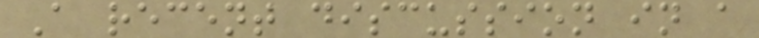A recent discussion in a
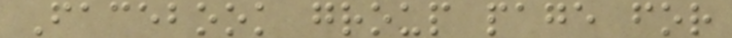Facebook group page for
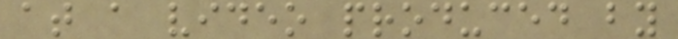at a video produced by
